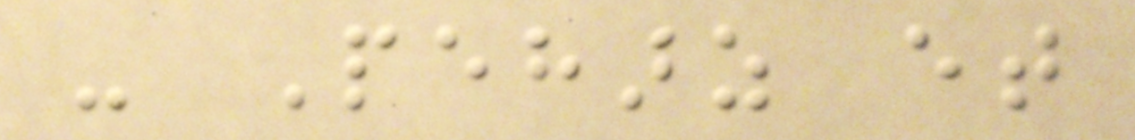- Peharz et
